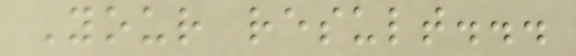Your result...
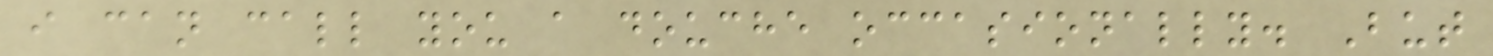i can call you a douche occasionally. But
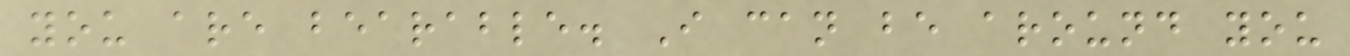you are bearable. I can be around you
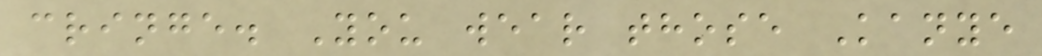cringe. You wear those Kanye
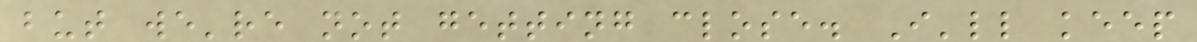but we're not getting close. I'll keep
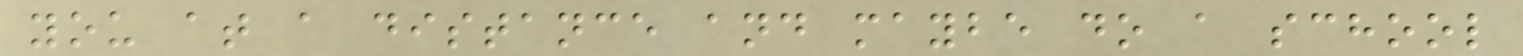you at a distance and maybe do a school
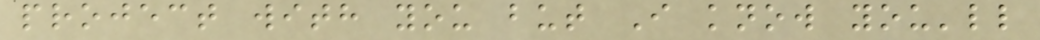project with you but I know you'll
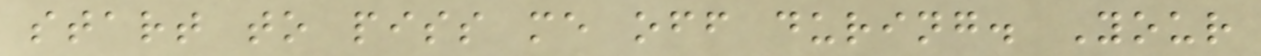start to piss me off during. Your
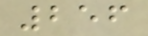256
